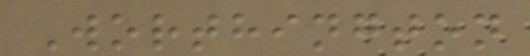Worthington
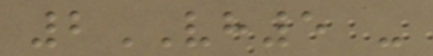2VH5 -
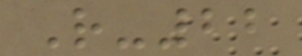R-22
